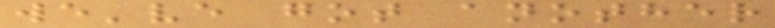we've got another
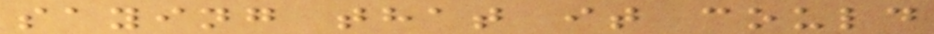saying that it could
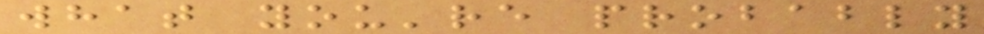what you're probably
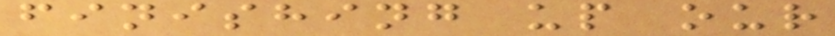finishing up our
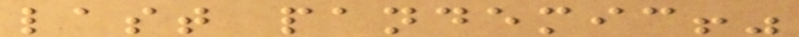last pandemic!"
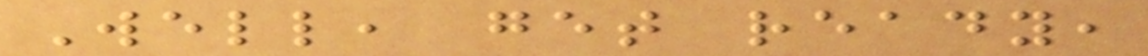Well, get ready,
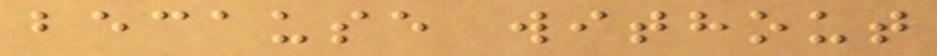because without
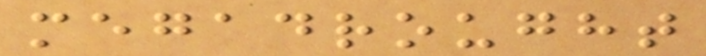megadrought
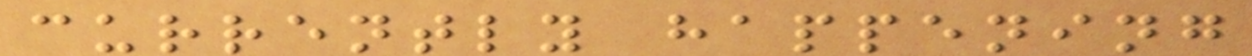currently happening
